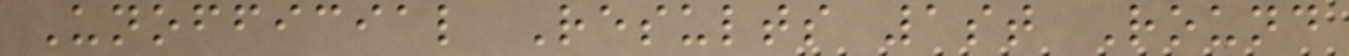Unofficial Results 1st Round
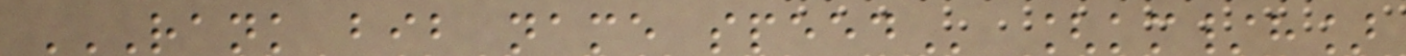RANK BIB NAME SPEED [km/h]
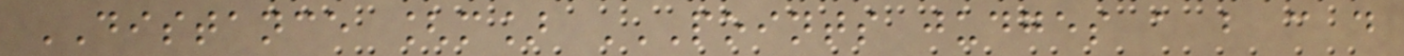DISTANCE [m] POINTS JUDGES A B C D
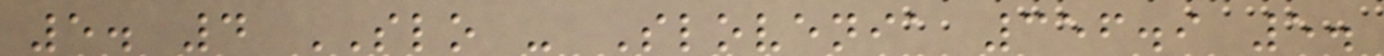5. 4 SLO - Slovenia 356.9 5.
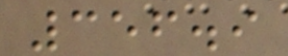356.9
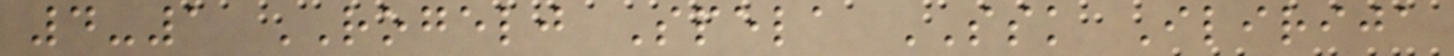4-1 ROGELJ Spela SSK Ilirija
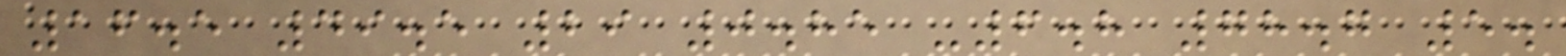16.5 49.5 29 0.85 -6.8 78.7 5.
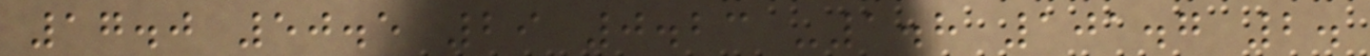17.0 50.5 29 0.23 -1.8 101.7 2.
